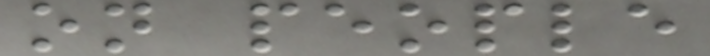on people
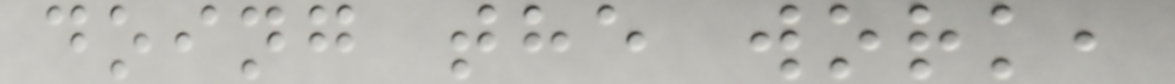doing the work,
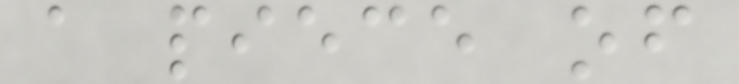a piece of
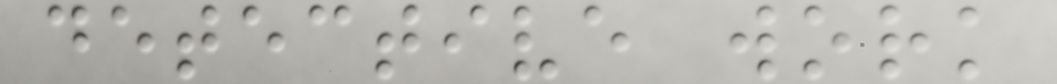detective work
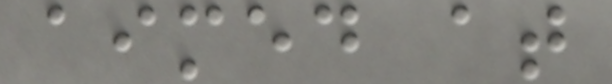aimed at
